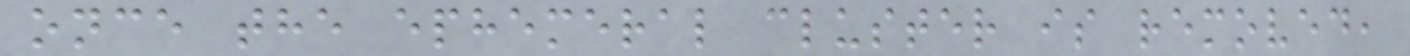once the ephemeral cluster is removed,
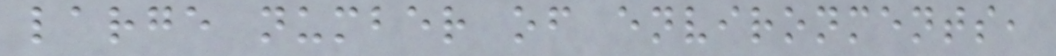large number of environments,
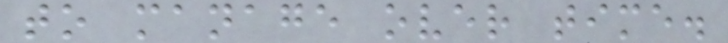to manage over time.
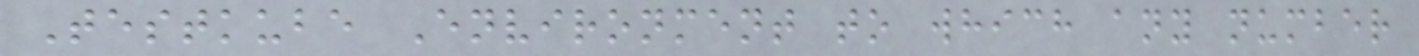Testkube Environment to which any number
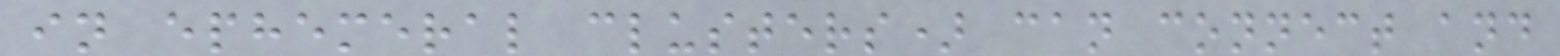in ephemeral clusters) can connect and
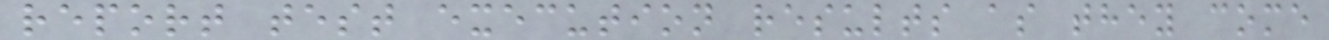report test execution results as they come
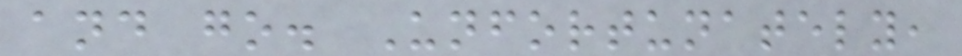and go. Unfortunately,
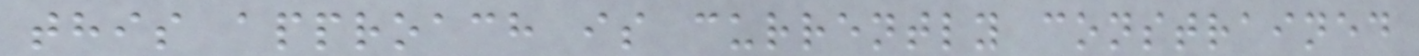this approach is currently constrained
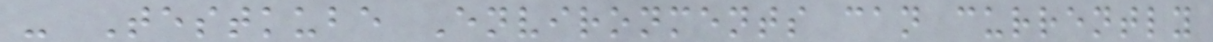- Testkube Environments can currently
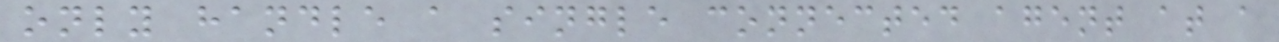only handle a single connected agent at a
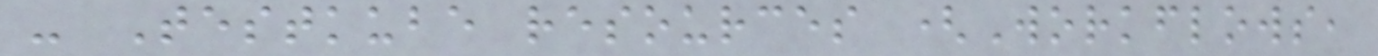- Testkube resources (Workflows,
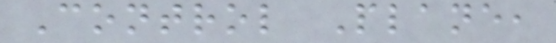Control Plane,
